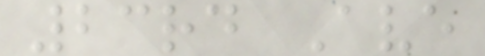23rd Ave
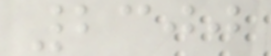2300
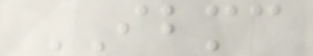IBMC
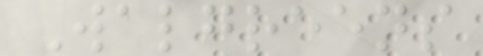Walgreens
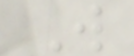W
